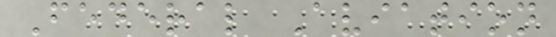Federal Aviation
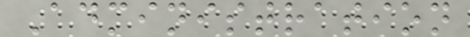Administration
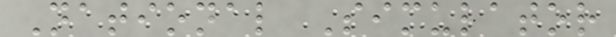National Simulator
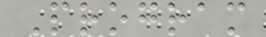Program
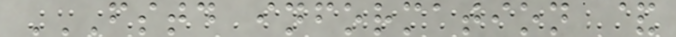FSTD INFORMATION &
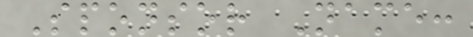Sponsor Name:
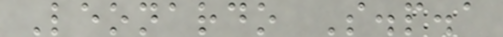Leonardo S.p.a
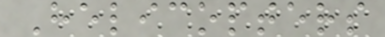Helicopters
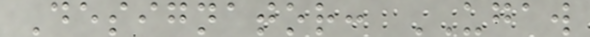Designator: UGAW
